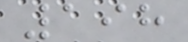198
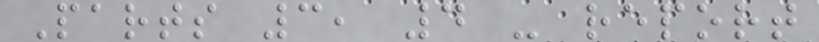Parts 3, 4 - report
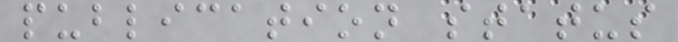publication status
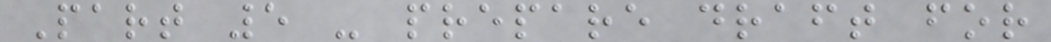Part 5 - prepare draft for
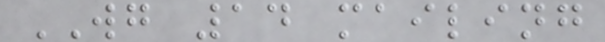WG 14 mailing
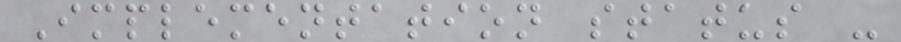Implementation status -
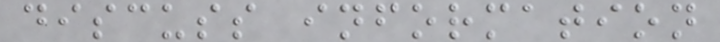discuss information
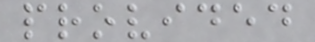provided
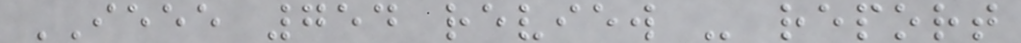IEEE 754 review - report
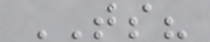TS?
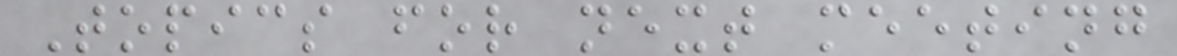Topics for next meeting
